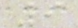9
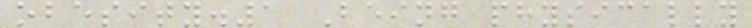obesity.1 Being physically
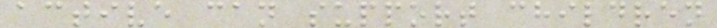active can support children
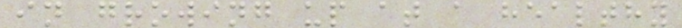in growing up at a healthy
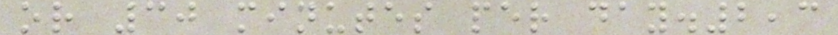or 30 minutes per day.2,3
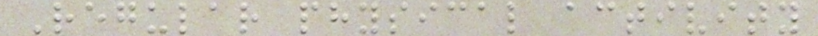Regular physical activity
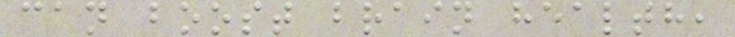can boost brain health,
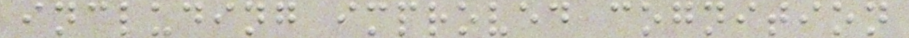including improved cognition
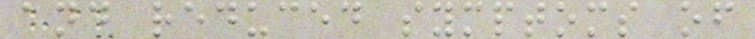and reduced symptoms of
